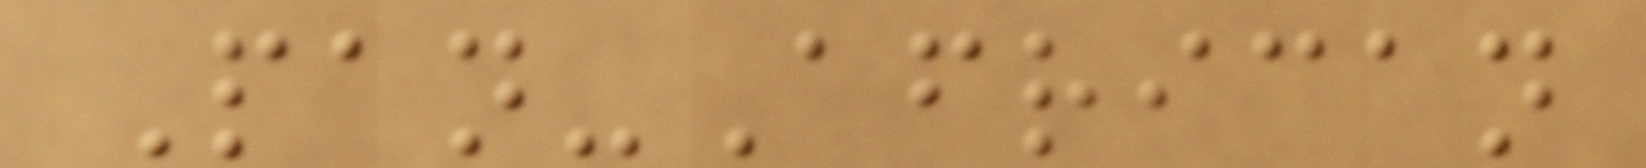Pan-African
